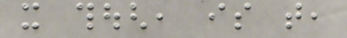it though, is that,
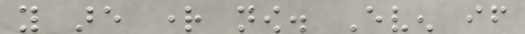you are right now. Even if
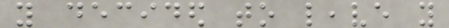you decided to leave you
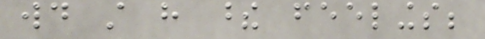would still have these feelings;
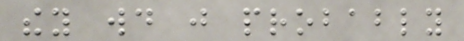they would just probably
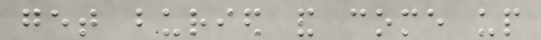get buried and come up
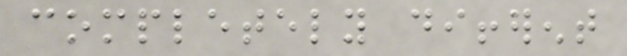completely different
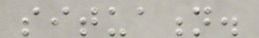situation.
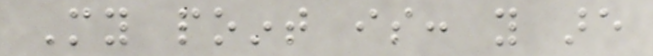My point is: you are
